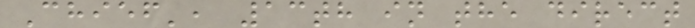Chief', 13th in the direct
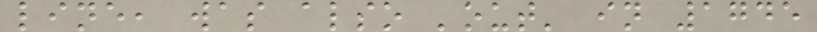line, was also 'out' in 1745
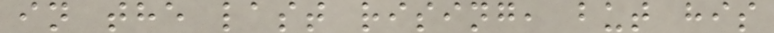in the last rising, but his
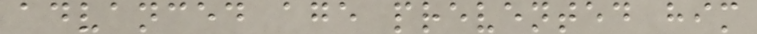advanced age prevented him
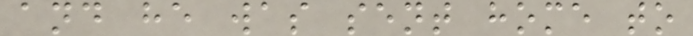and he was sent home to
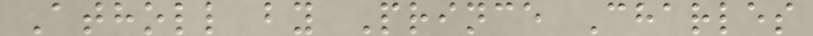Atholl by Prince Charles
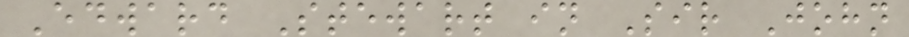Edward Stewart in Sir John
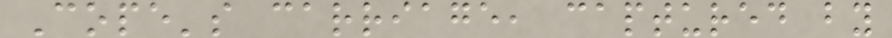Cope's carriage, captured by
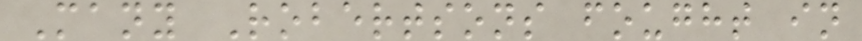Many Robertsons fought in
